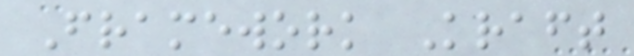Framework Kraft
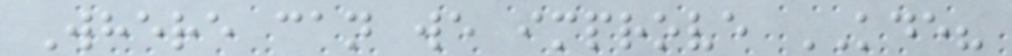Where can we improve KDE?
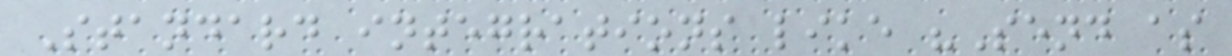Standard integrations like "Send as
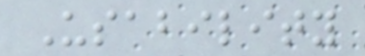Usability
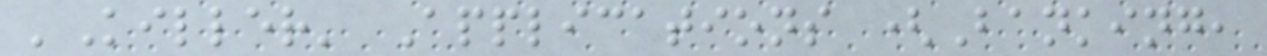'Killer' Applications (Banking,
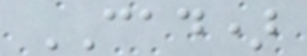CAD)
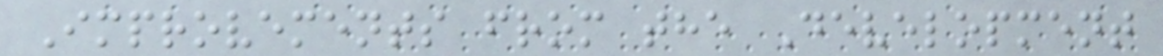Improvements from the Development
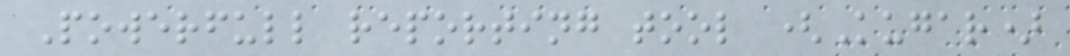Powerfull reporting tool (Kugar)
